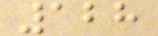128
